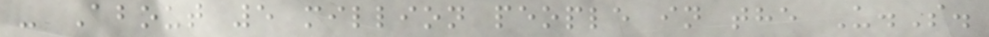- About 5 million people in the U.S.
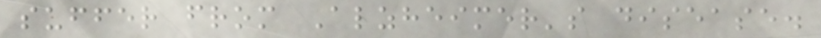suffer from Alzheimer's disease.
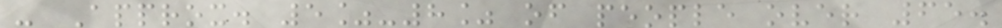- Approx. 5%-8% of people over 65.
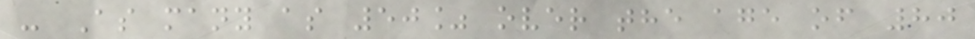- As many as 50% over the age of 80
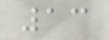13
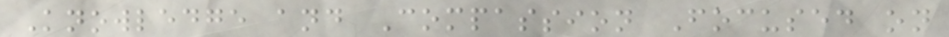Knowledge and Compassion Focused on
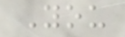You
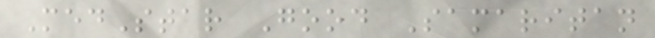MedStar Good Samaritan
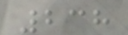238
